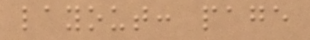layout: page
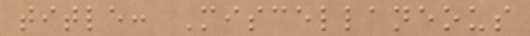title: Miscellaneous
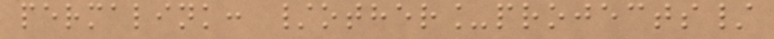permalink: /other_projects/
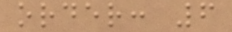order: 6
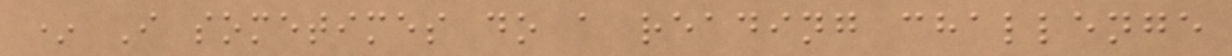* I sometimes do a reading challenge
